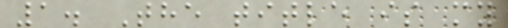1. The title is my
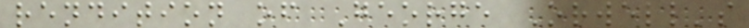rendition of George Orwell's
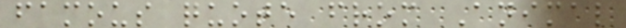famous quote from Animal
